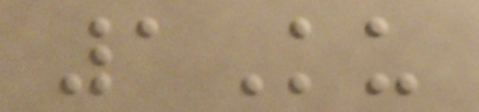1Ku
